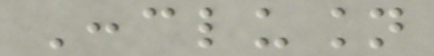Conclusion
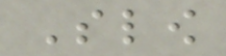Slow
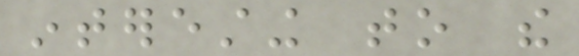interesting to the
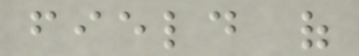field of
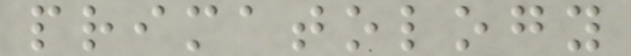primatology
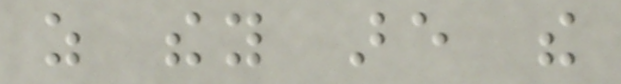as they are the
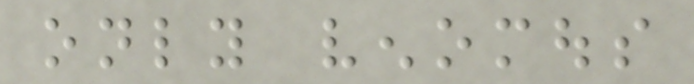only venomous
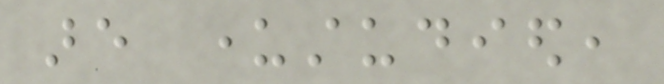are understudied,
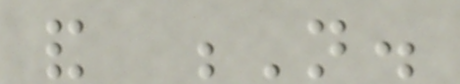and N.
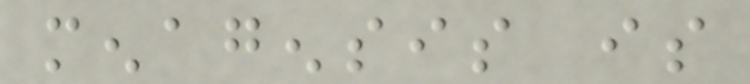menagensis is
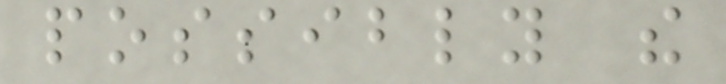possibly the
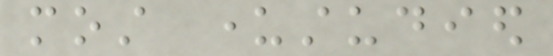most understudied
